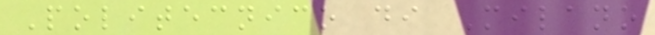Politecnico di Milano
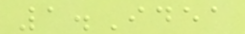1.Idea
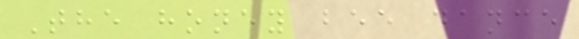The honey bee dance
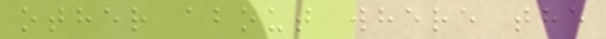other about where the
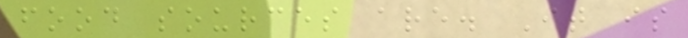food sources are. It is
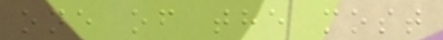one of the most
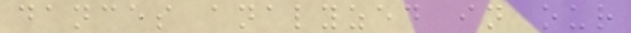dances analyzed in our
